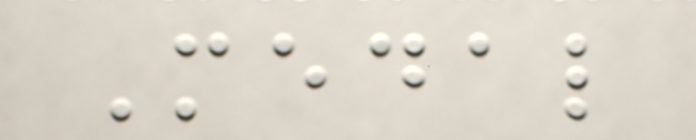Medal
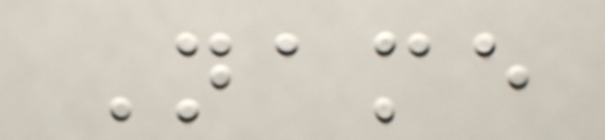Name
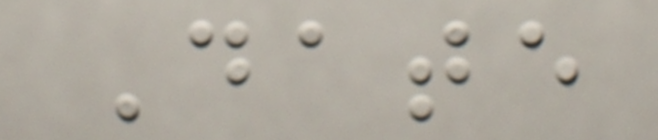Date
